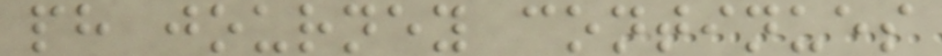ph journey continues
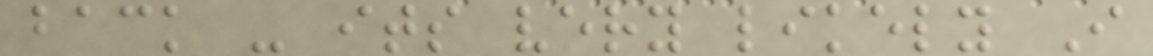back - its very likely I
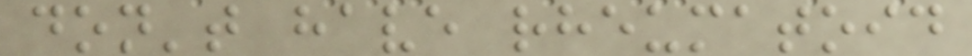don't have rheumatoid
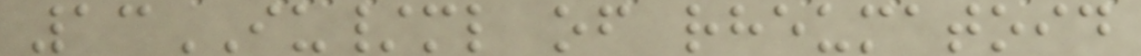13IU/ml of rheumatoid
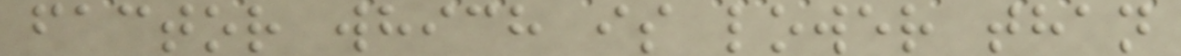factor which is lower than
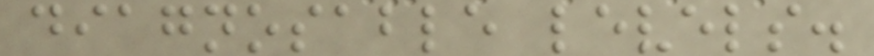diagnosable levels.
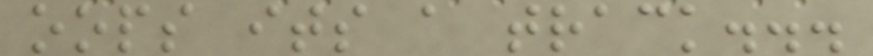oops its a track...
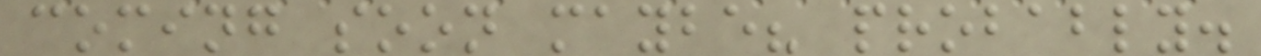coming soon maybe? probably.
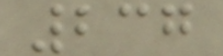237
